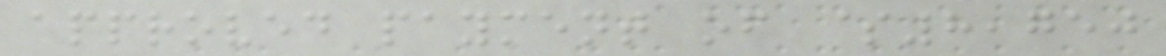approved payment of $8,750
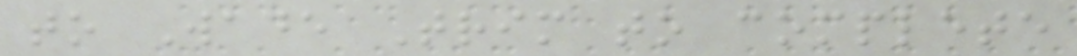to Wade Trim to complete
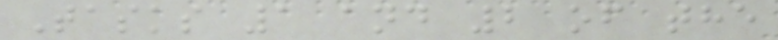Tasks 1 and 2 of the
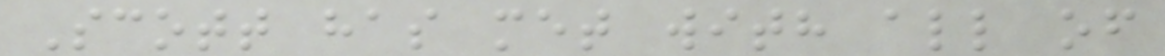Scott has met with all of
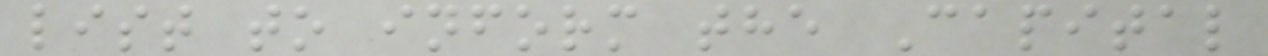list to inform the Capital
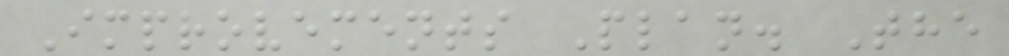Improvements Plan. The
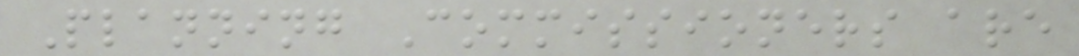Planning Commissioners are
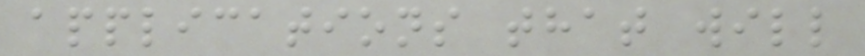applications that will
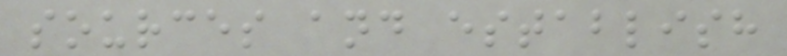sources and establish
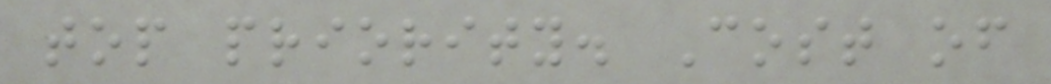top priority. Cost of
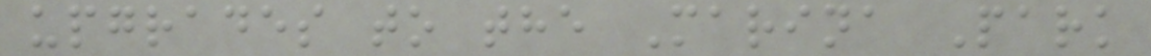upgrades to the Marina Park
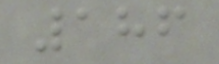186
